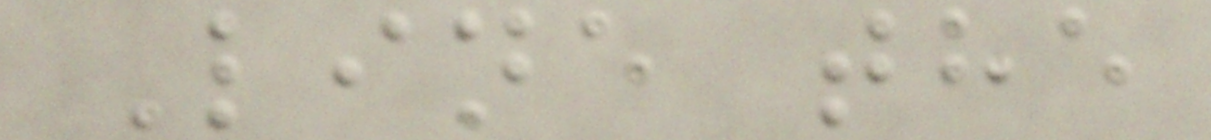Line the
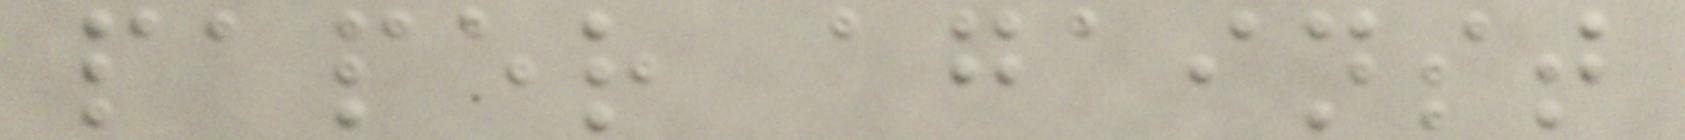paper against
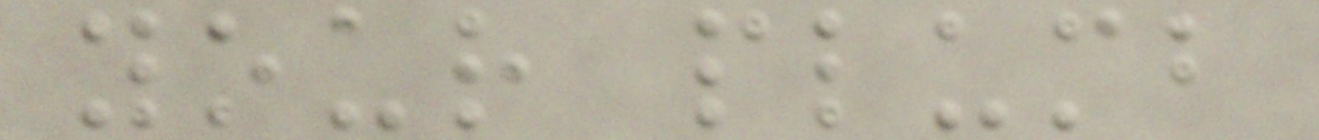your plumb
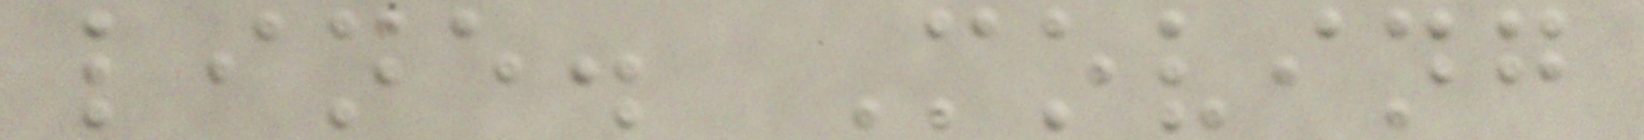line. Moving
